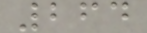264
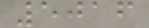5016
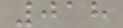018
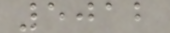5012
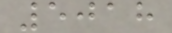5018
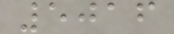5016
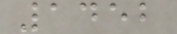1452
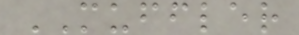MUFFLER
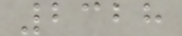2328
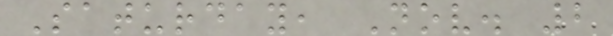Saturday, Nov. 2
